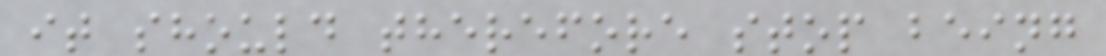it should therefore stop being
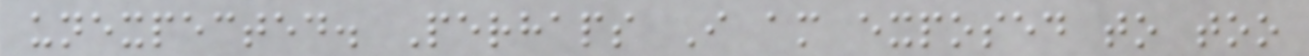unexpected. Perhaps I am exposed to too
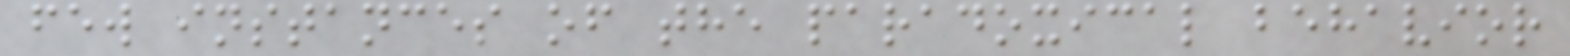few instances of the paradoxical behavior
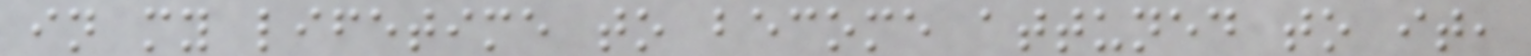in my lifetime to become attuned to it,
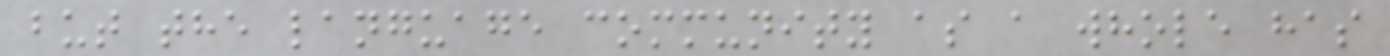but the language community as a whole has
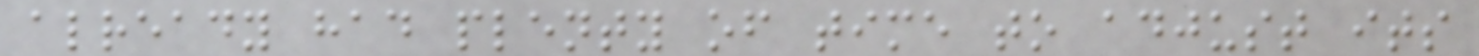already had plenty of time to adjust its
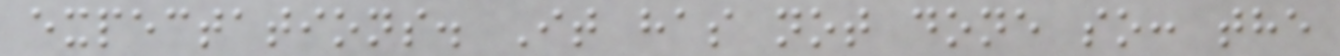expectations. It has not done so: the
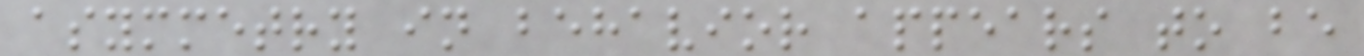asymmetry in behavior appears to be
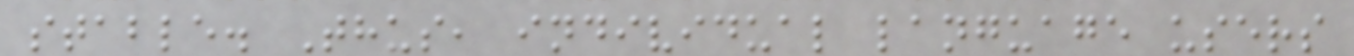stable. Thus, individual language users
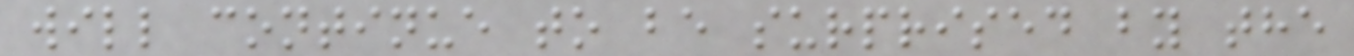will continue to be surprised by the
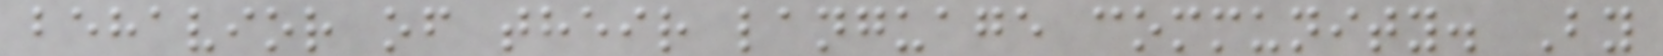behavior of their language community. By
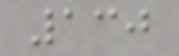130
